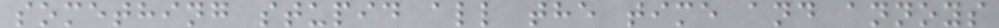something stupid all the time and annoys
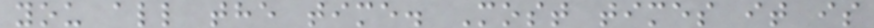you all the time. Most times it is
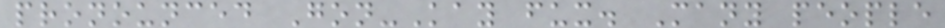pronounced Gon-Kay fux. Many people
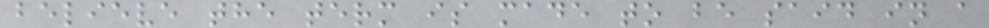believe the term is made to be said in a
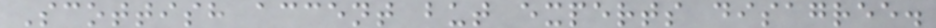Scottish accent but experts disagree.
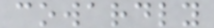cowardly
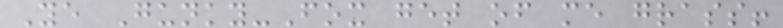Ye Gunky-Fox get of me grass!
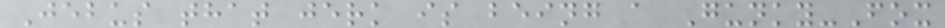Jebus that jerk is being a Gunky-Fox
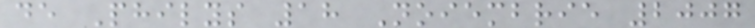de Philys 18 Noiembrie 2007
